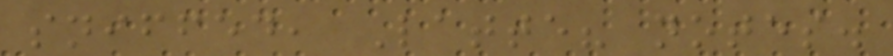sniffed, Latte? notes.
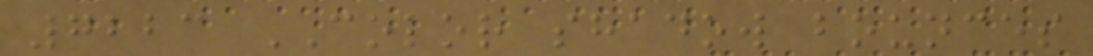7223 COLOR shadow bounces
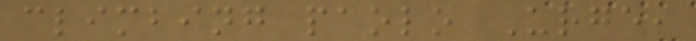climbing paolo Urge,
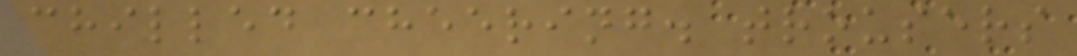chilled cheering. trousers
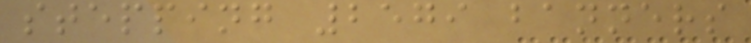stepping 2579 banners
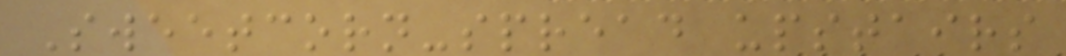Sweetcorn-spread upstairs
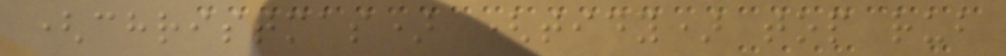(christmas) (tidy) top rub
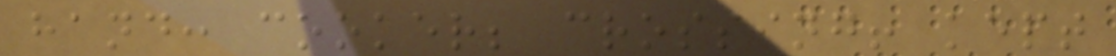hand: cooker; crossing! kept
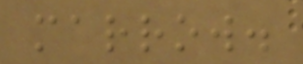marrow.
